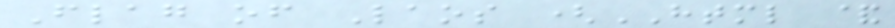Flag of Laos (HTML &
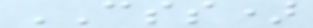CSS)
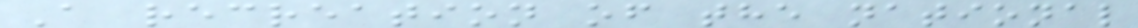A recreation of the national
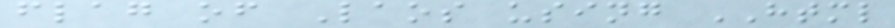flag of Laos using HTML
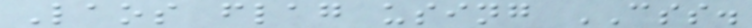Laos flag using CSS.
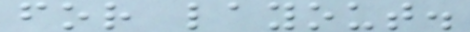for layout.
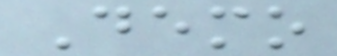Demo
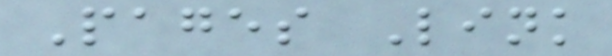Pages Link
